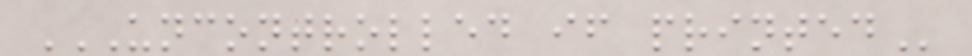UNCONTROLLED IF PRINTED
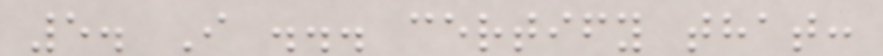5. I ... certify that:
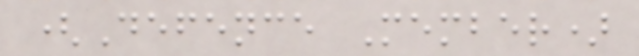(Defence Member)
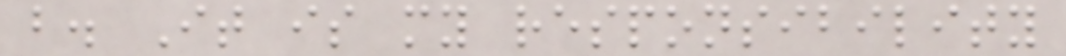b. It is my responsibility
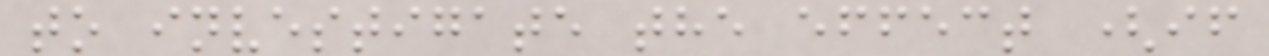to investigate the effect (if
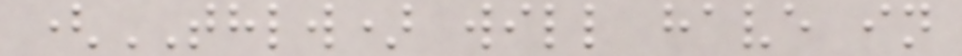(THLW) will have in
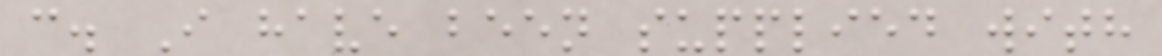c. I have been supplied with
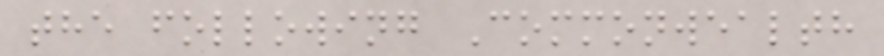the following Commonwealth
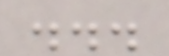...
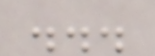...
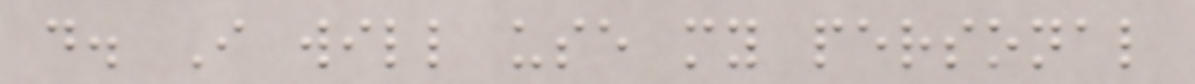d. I will use my personal
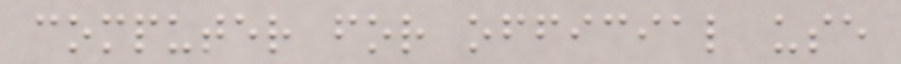computer for official use
